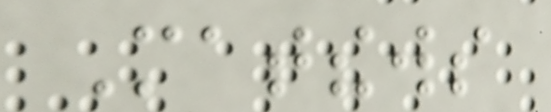Matthews
